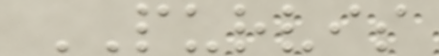PURVIS
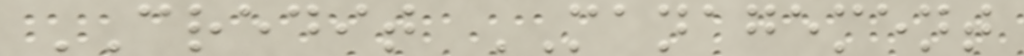CREDIT MANAGEMENT
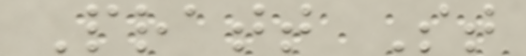Pratt St
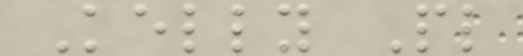Kelly Pl
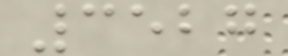3527
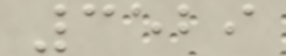3529
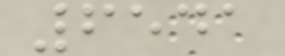6541
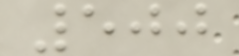500
